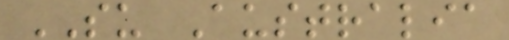SU Australia
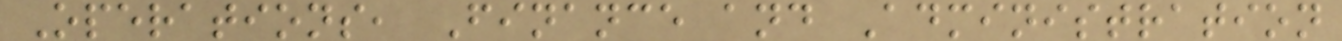Operations, Finance and Administration
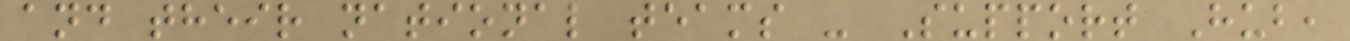and their national teams - Support Hub,
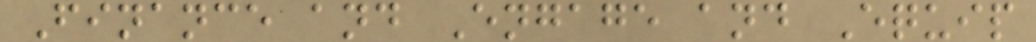Finance and Engage and Equip
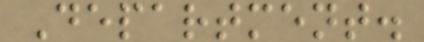Department.
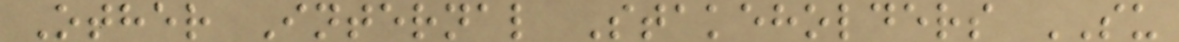Other Internal Stakeholders SU
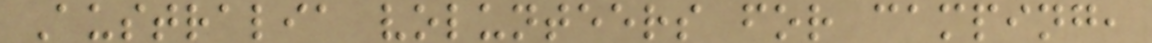Australia volunteers for camping,
